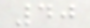40
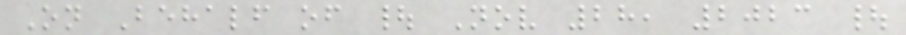On Behalf of | Nov 28, 2023 |
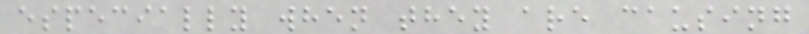especially when they are causing
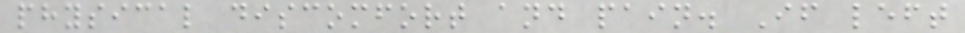physical discomfort and pain. If left
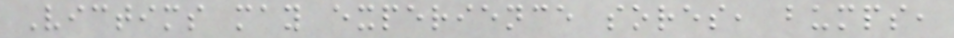Victims may experience sores, bumps,
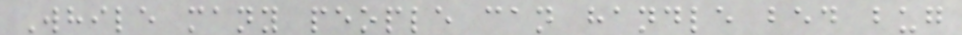While many people can handle bed bug
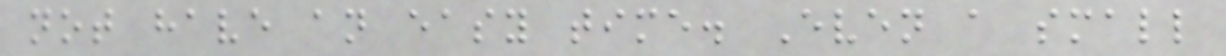not have an easy time. Even a small
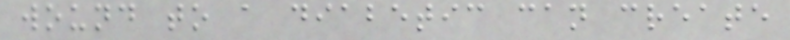wound to a diabetic can create
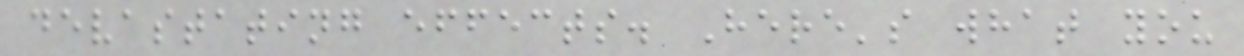devastating effects. Here's what you
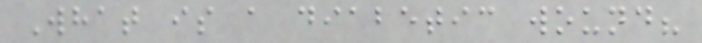What is a diabetic wound?
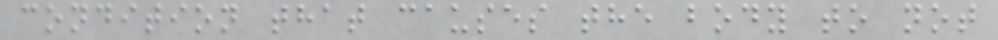condition that causes the body to not
